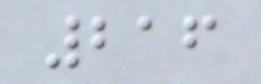216
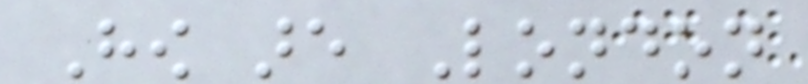How are London
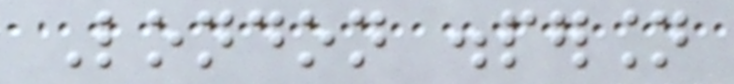London dispersion
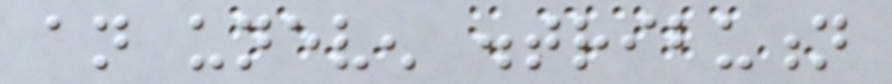an uneven distribution
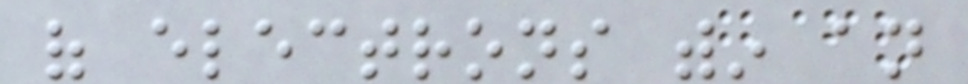of electrons within an
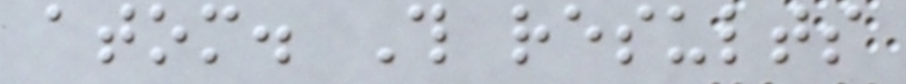atom. This results
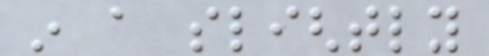in a slightly
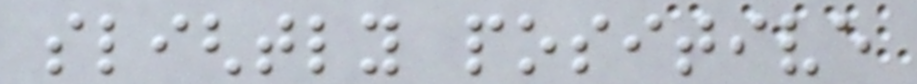slightly positive
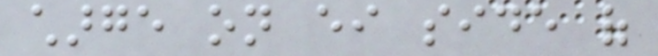charge on either side of
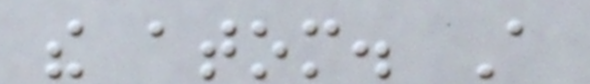the atom. A
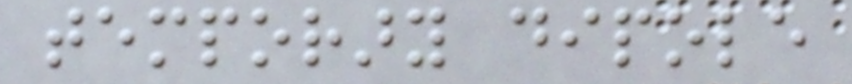temporary dipole
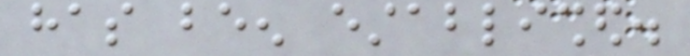has been established.
